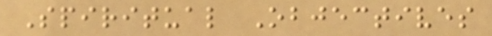Spiritual Objectives
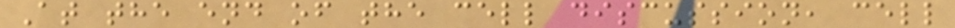At the end of the cell discussion, cell
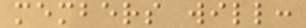members will:
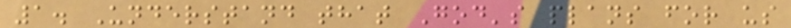1. Understand that God's plans for us
